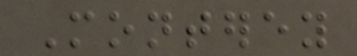Monterey
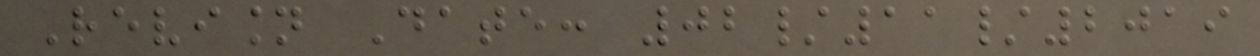Revision Date: 02/11/2019
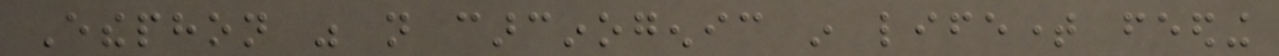Ethephon was not carcinogenic in lifetime feeding
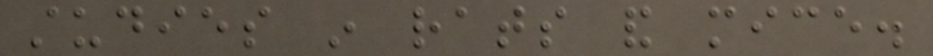studies in rats and mice.
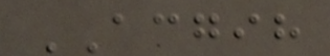ACGIH
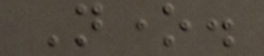None.
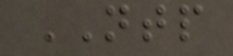NTP
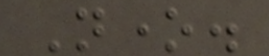None.
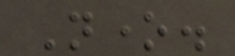None.
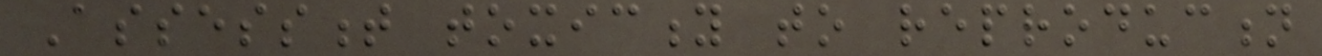Assessment toxicity to reproduction
